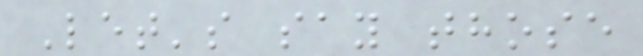Let's say those
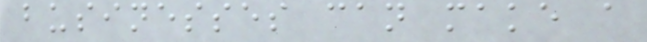businesses can make a
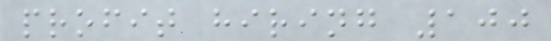profit hiring 100
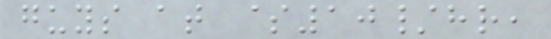guys at $10/hr,
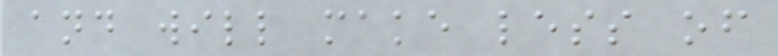and will make less of
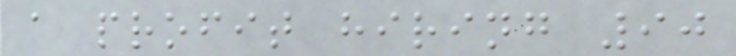a profit hiring 90
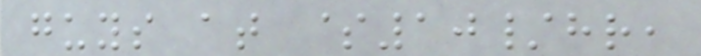guys at $10/hr,
